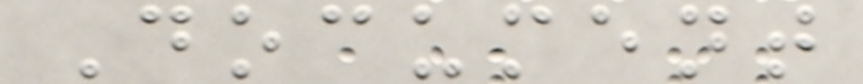Document
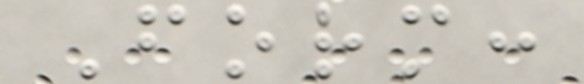Form:
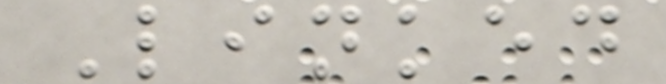Linked
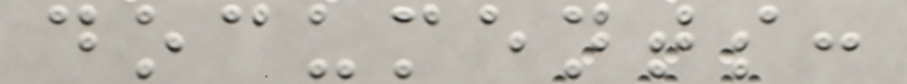documents:
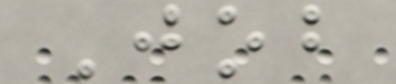Job
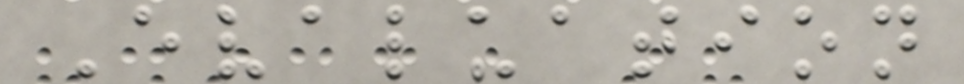Evaluation
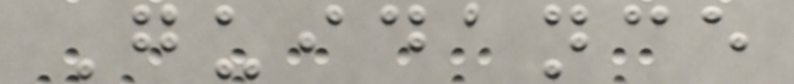Guidance
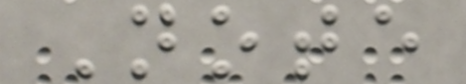Note
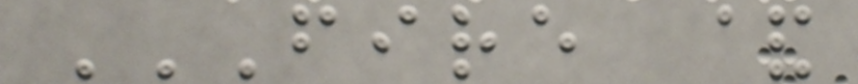FIRE &
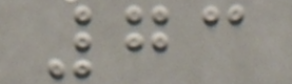73
